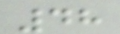48
